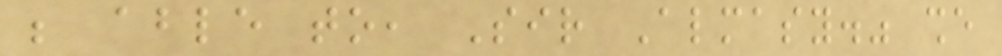be able to, Sir Almasy." she
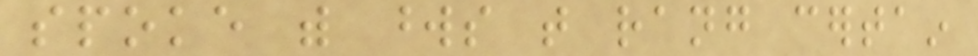spoke with words that rang certain
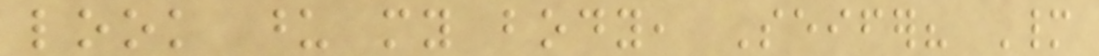look upon my body, Seifer? Many
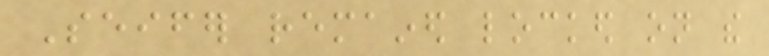Seifer remained locked on the
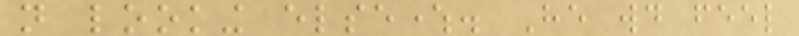not looking elsewhere. He would feel
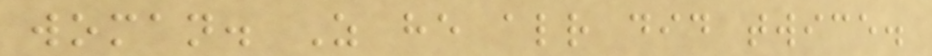woman. As he already did twice.
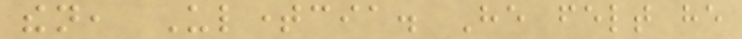then, Ultimecia. He felt he
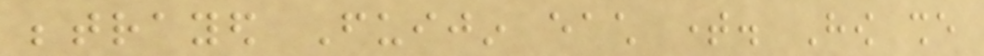betrayed Fuijin each time. How she
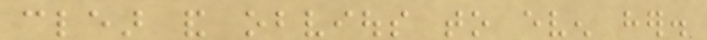clear and obvious to even her.
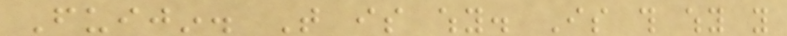Fuijin. That is why. Is this why you
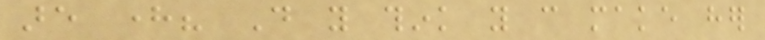are here? Do you think you can make her
